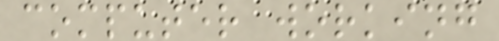computer working
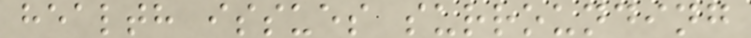health issues surrounding
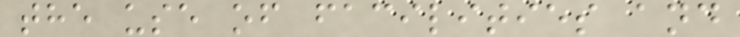the use of facilities and
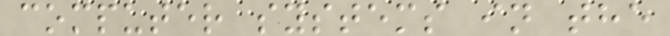computer systems in the
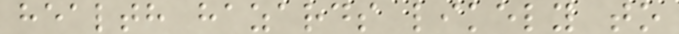health hazards likely to
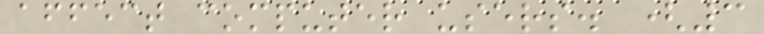affect computer users. (3
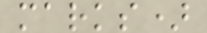marks)
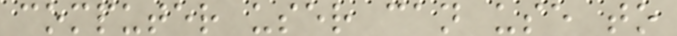computer user can use to
